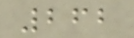262
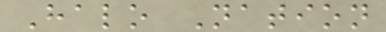Halo Nation
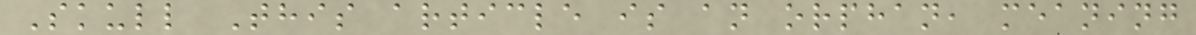Skull This article is an orphan, meaning
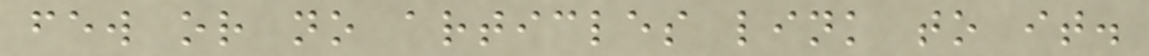few or no articles link to it.
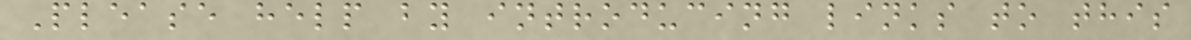Please help by introducing links to this
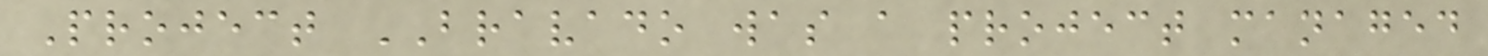Project BRAVADO was a project managed
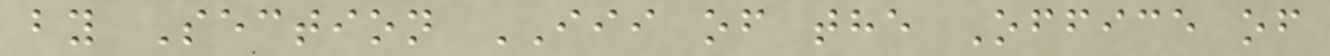by Section III of the Office of
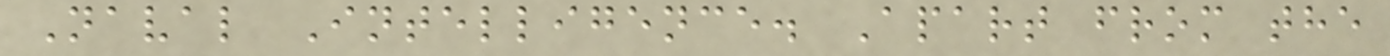Naval Intelligence. Apart from the
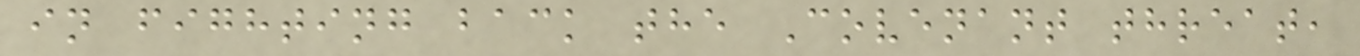in fighting back the Covenant threat,
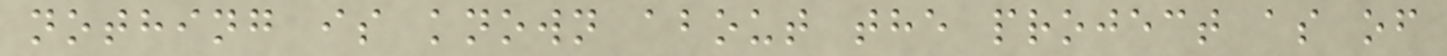nothing is known about the project as of
